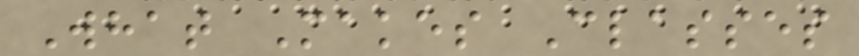What Makes Classes
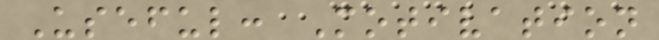Useful: Motivation
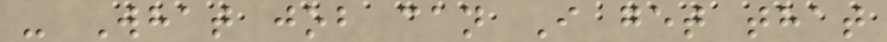- What job can I get that
